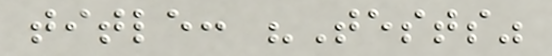title: "Tests"
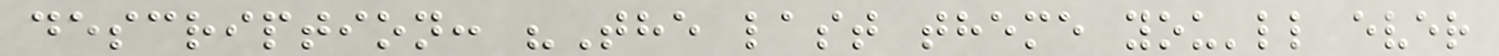description: "The last theme you'll ever
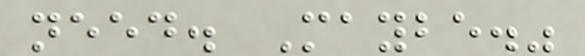need. Maybe."
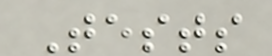Tests
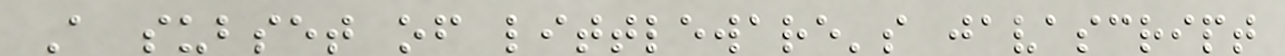A subset of littleware's javascript
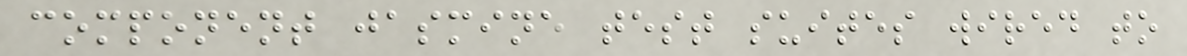component jasmine test suites wired to
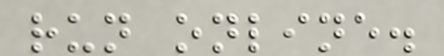run online.
